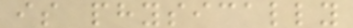is physically
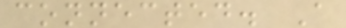connected. A
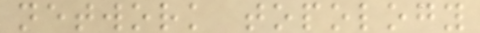network topology
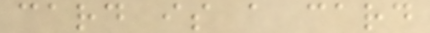card is a card
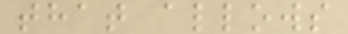that allows
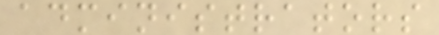administrators
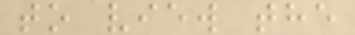to view the
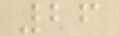26
